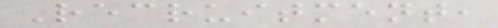Recruitment,
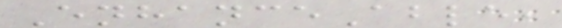EnhanceAble,
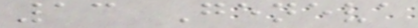13 Geneva
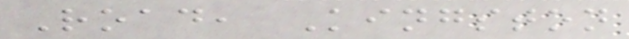Road, Kingston
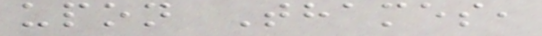upon Thames,
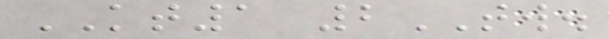KT1 2TW.
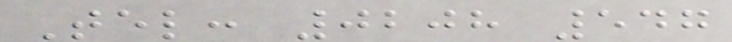Tel: 0208 547
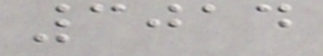3014
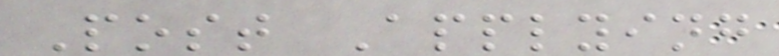Post Applying
